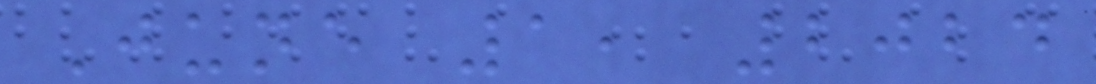June 1, 2024
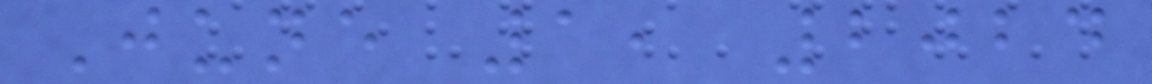June 1, 2024
